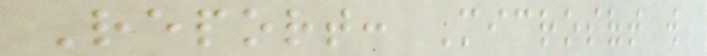Report: Microsoft will
